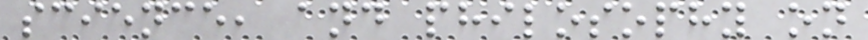science, and philosophy on
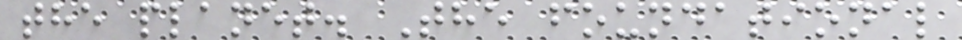the planet. The foundational
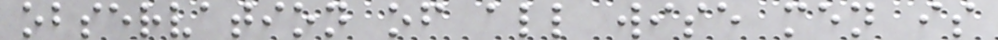observation of all wise men is
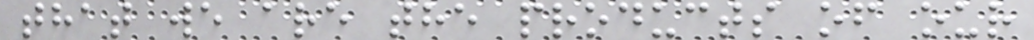that we are the products of our
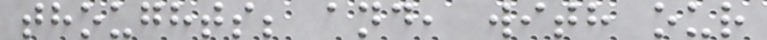thoughts; and, with our
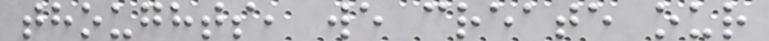thoughts, we create our
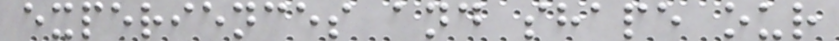experiences and shape our
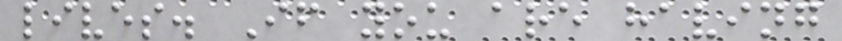lives. If you are having
